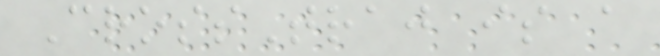CrossTraj is a
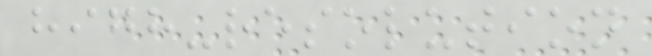high-resolution
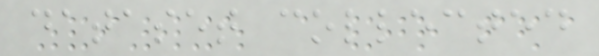dataset collected
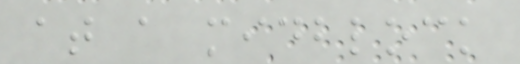at a midblock
